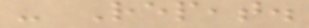- Repeat.
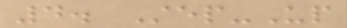4. Step-Up
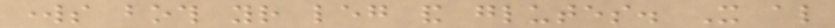works both your leg and glutes. It also
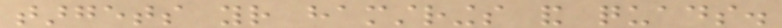targets your hamstrings and quads.
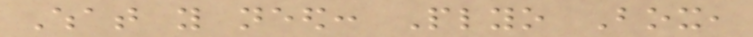What you need: Plyo Box,
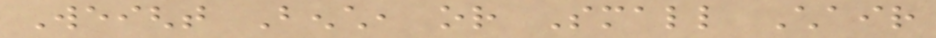Weight Bench, or Small Chair
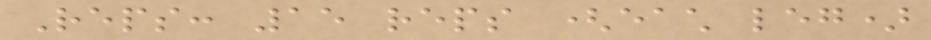Reps: 15 reps (each leg)
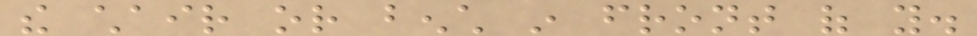the chair or bench in front of you.
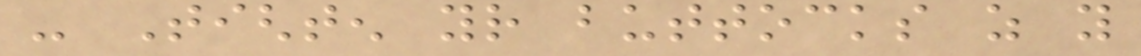- Tighten your buttocks as you
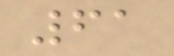61
